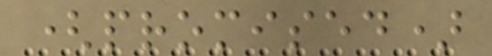(promised)
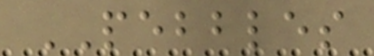PEBBLES
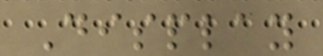Display
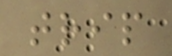trip
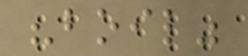"boil"
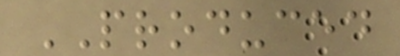PRODUCED
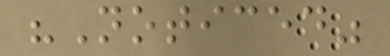"Noticed"
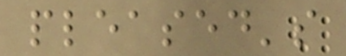pleased's
